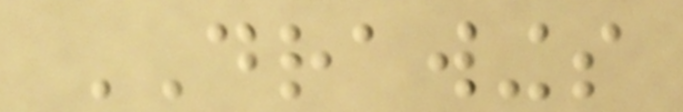DRAWINGS
